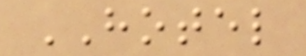HOTEL
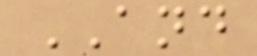AND
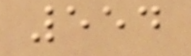554
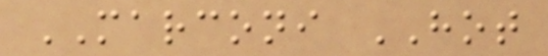MARCONI HOT
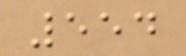554
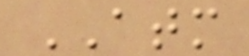ATM
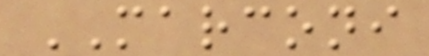MARCONI
